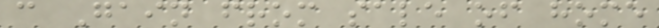c Gain from sale of home
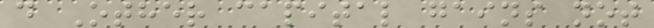d Other capital gains not
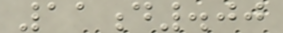11d.00
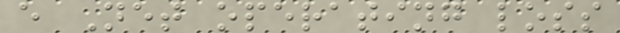e Net operating loss
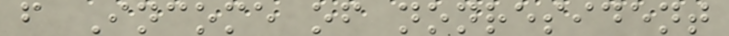f Income of nonresident
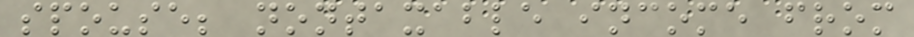spouse; nontaxable income from
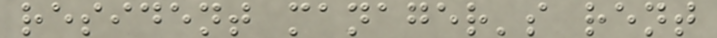resident manager's rent
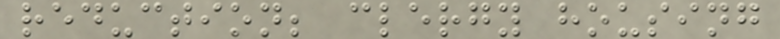reduction; clergy housing
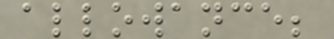allowance;
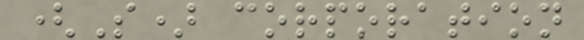(S) corporation
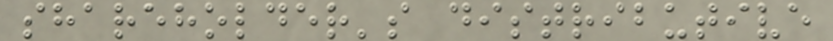shareholder's distributive
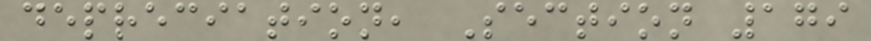depreciation, Section 179
